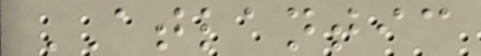ATLANTIC
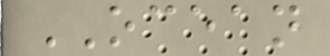OCEAN
